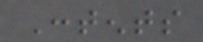Contents
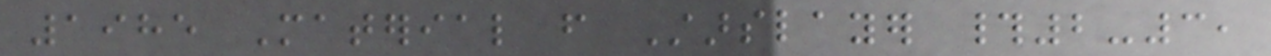1985 Material from Starslayer #2-3,
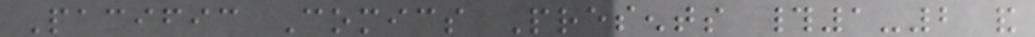Pacific Comics Presents #1-2 and
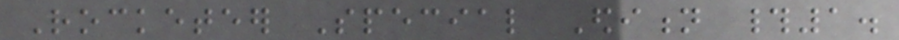Rocketeer Special Edition #1.
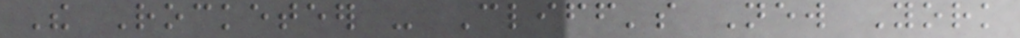The Rocketeer - Cliff's New York
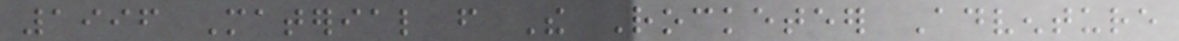1996 Material from The Rocketeer Adventure
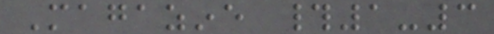Magazine #1-3
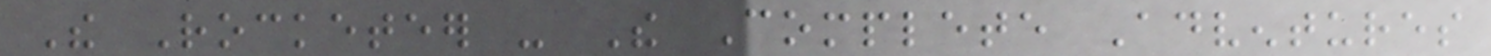The Rocketeer - The Complete Adventures
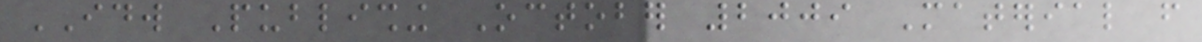IDW Publishing October 2009 Material from
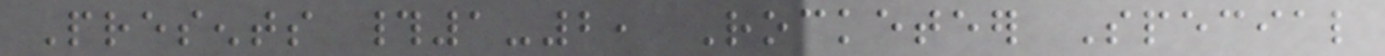Presents #1-2, Rocketeer Special
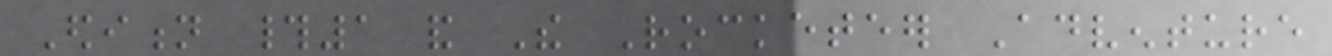Edition #1 and The Rocketeer Adventure
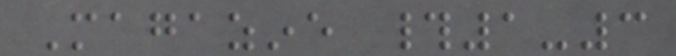Magazine #1-3
